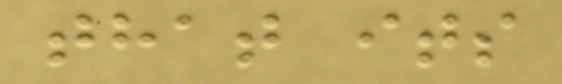that its
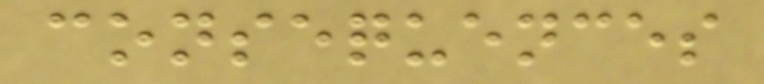consequences
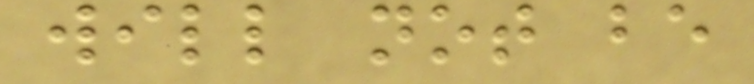will not be
